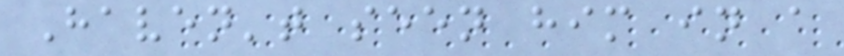Haven't seen him in a
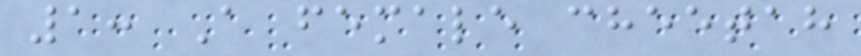1: A female cheetah
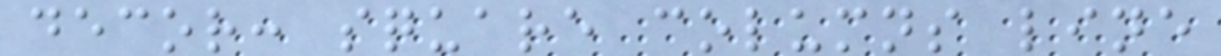decor: square columns line
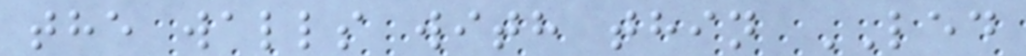the walls with thin LED
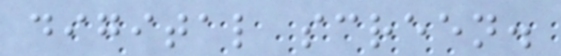digital screen.
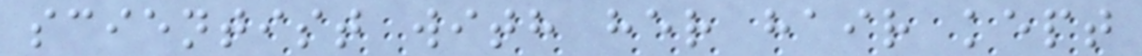scientist with her hair kept
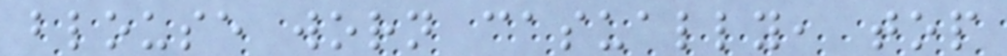blouse worn casually, top
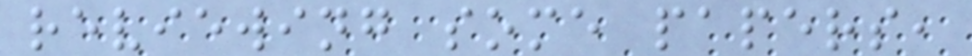reviewing some papers,
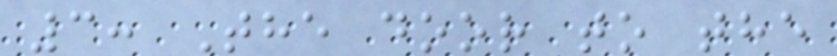3: The door to the
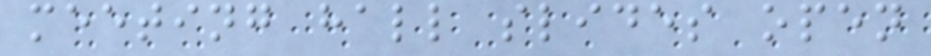meeting hall slides open
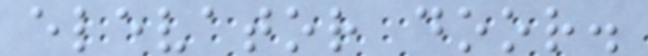elevator door.
